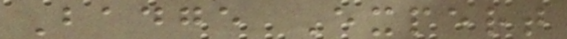Badge Expert
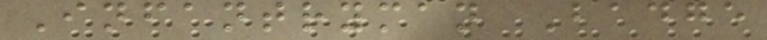Infantryman Badge
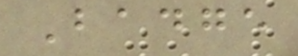Badge
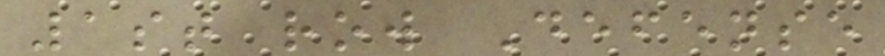1st row Defense
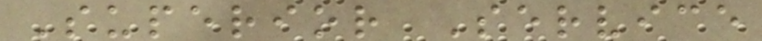Superior Service
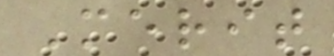Merit
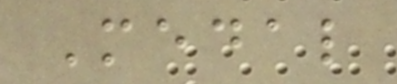Medal
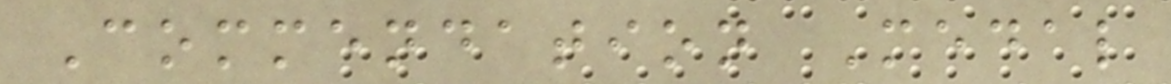Commendation Medal
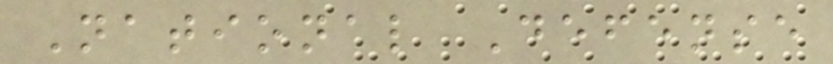National Defense
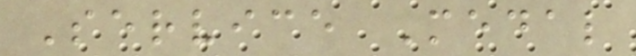Service Medal
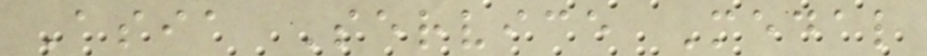Asia Service Medal
